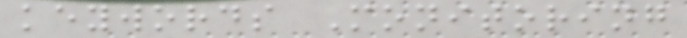keywords Monitoring
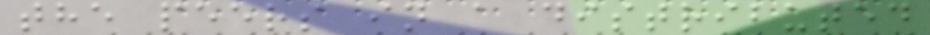the peers in a distributed
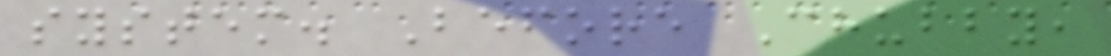system. Before Chubby,
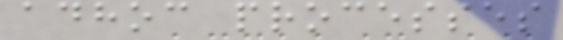adhoc processes
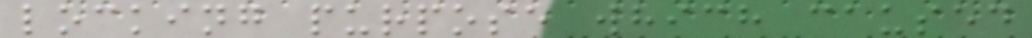locking purpose which caused
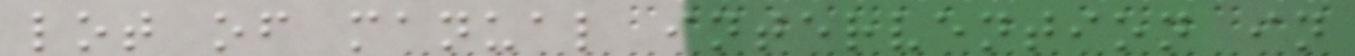lot of manual intervention in
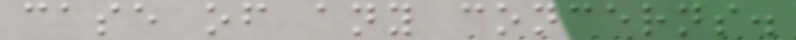case of any concerns.
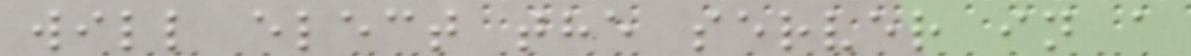will elect the server in a
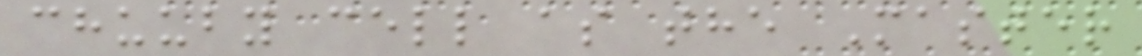chuuby cell as the Master
